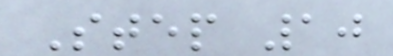Step 10
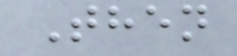Then
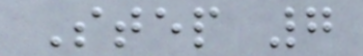Step 7
